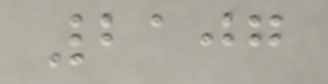2107
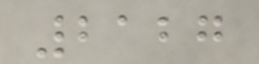2127
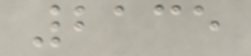2135
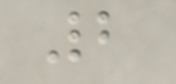2
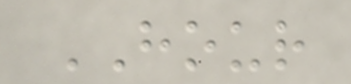HOUR
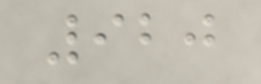920
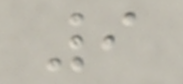9
